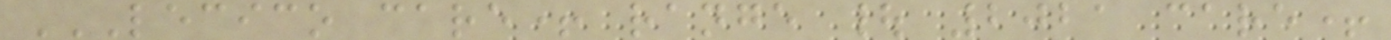LECICO CARE+ RANGE | 2021 CARE+
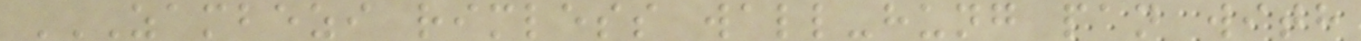ZAMBEZI RIMLESS WALL-HUNG PAN WITH
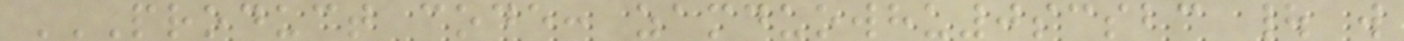PRODUCT CODE: ZAMDUOWHU0SCSBC | W
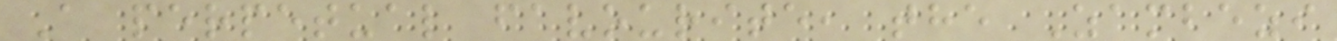A perpetual favourite, the Zambezi
